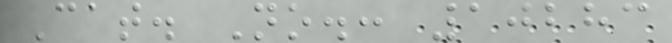Cat. No.: 10283
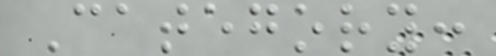Category:
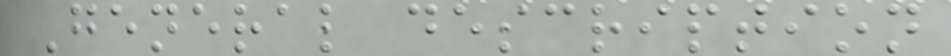General description
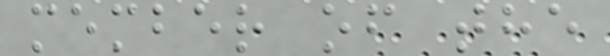member of the
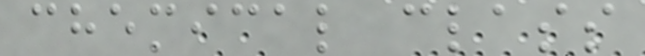chemical class
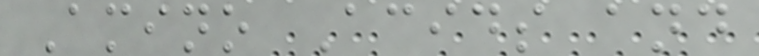Amino Acids and
